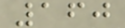160
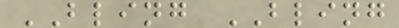BLING BLING
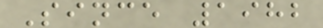Since 1982
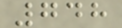748
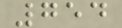754
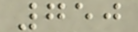750
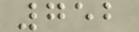752
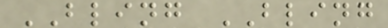BLING BLING
